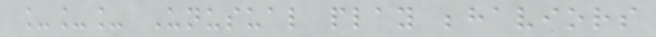___ Unusual play behaviors
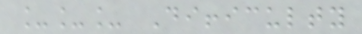___ Difficulty
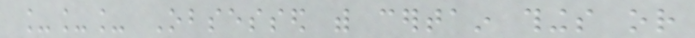___ Obsessed with certain things or
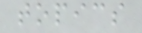topics
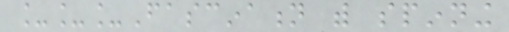___Fascination with spinning
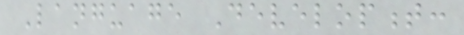Language Development:
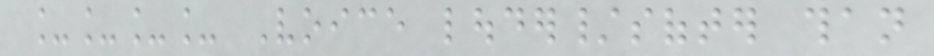____ Voice louder/softer than
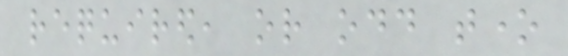required, or odd tone
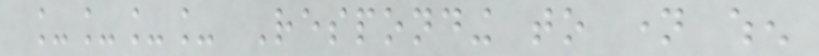____ Responding to name when
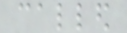called
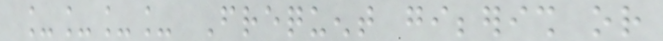____ Frequent gibberish or
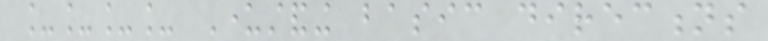____ Understanding basic directions
